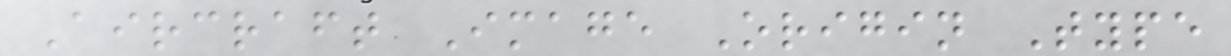Aircraft Image Origin Type
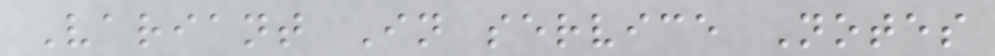Variant In service Notes
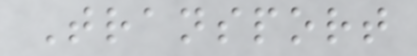Transport
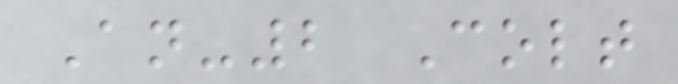An-2 Colt
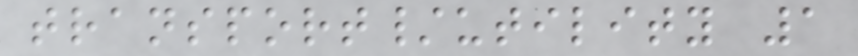transport/utility 1
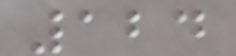124
